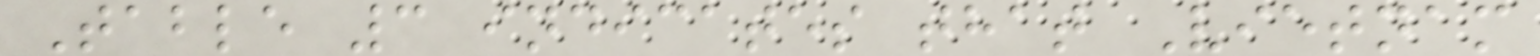Table 3 indicates that Vietnam
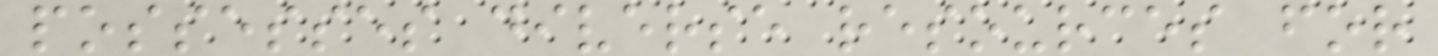possesses diverse resources for
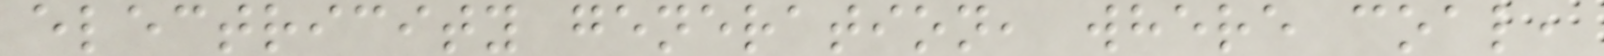electricity generation, where coal,
